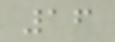16
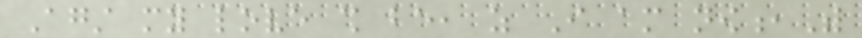Against my love shall be, as I am now,With
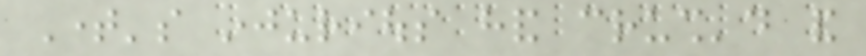Time's injurious hand crush'd and
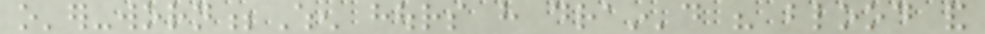o'er-worn;When hours have drain'd his blood and
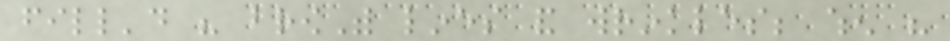fill'd his browWith lines and wrinkles; when his
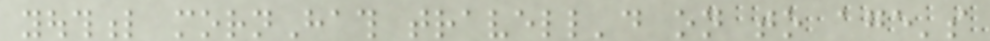youthful mornHath travell'd on to age's
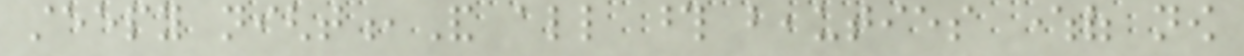steepy night,And all those beauties whereof now
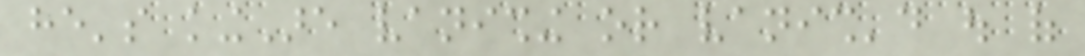he's kingAre vanishing or vanish'd out of
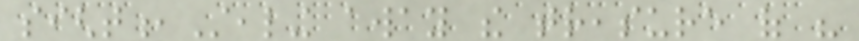sight,Stealing away the treasure of his
